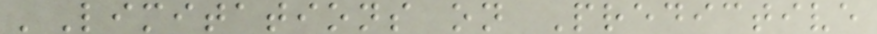'Limitations on Predictive
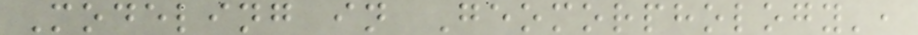Modeling in Geomorphology',
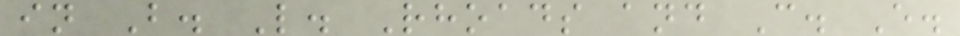in B. L. Rhoads and C. E.
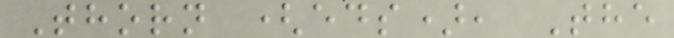Thorn (eds), The
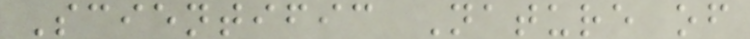Scientific Nature of
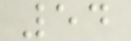54
